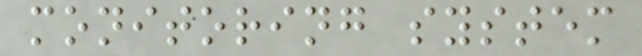monitoring system
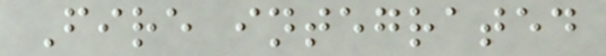Fire integrated
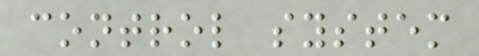control system
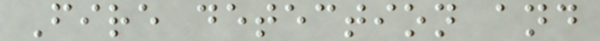Fire detection and
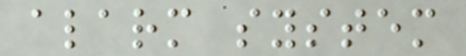alarm system
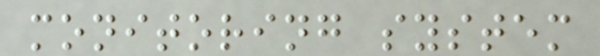monitoring system
